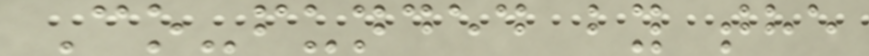Co-funded by the
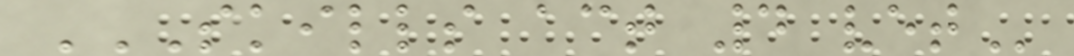SKILLS ACT 4 VET
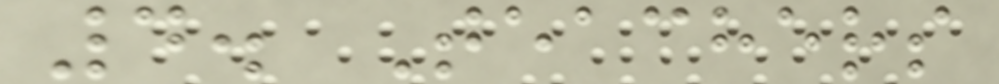4. Teachers
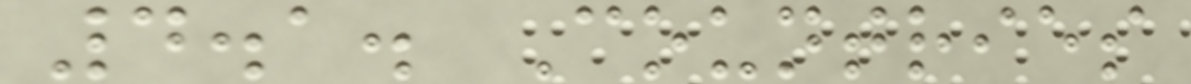4.1. Countries
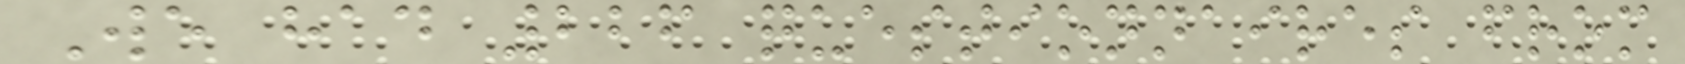We had 226 questionnaires from
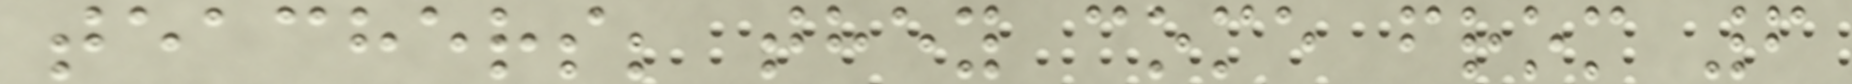teachers; they come from 6
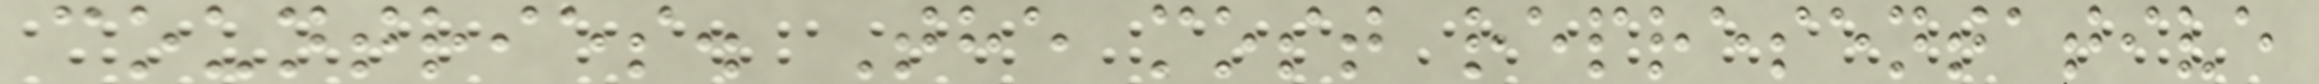countries. The most representative
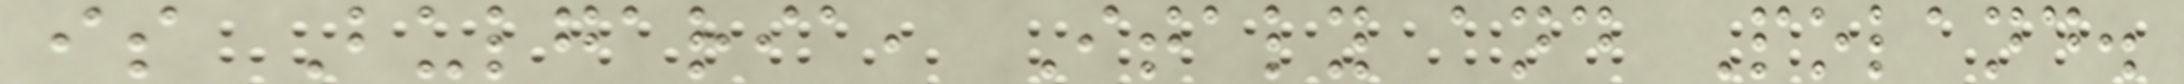is Bulgaria, Italy and Poland.
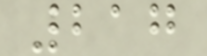217
